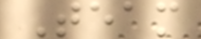Team
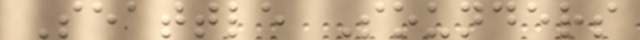Seattle Sounders
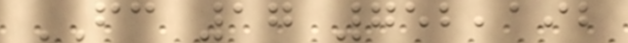FC 17 752,192
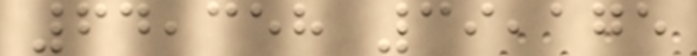64,358 39,175
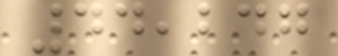44,247
